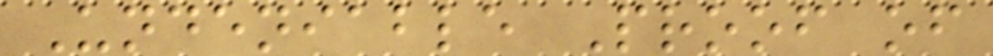Undeniable Proof of
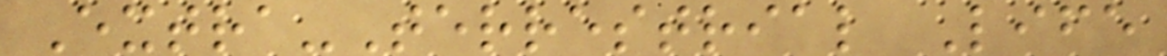Extra-Terrestrial Life
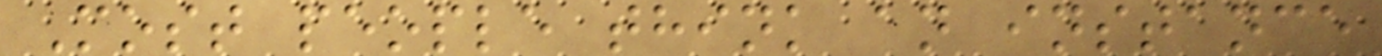Most people think an instance
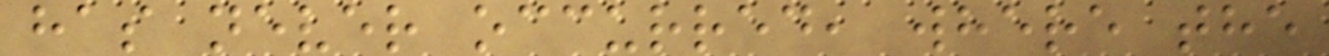has never occurred, where the
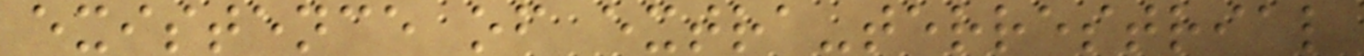existence of extra-terrestrial
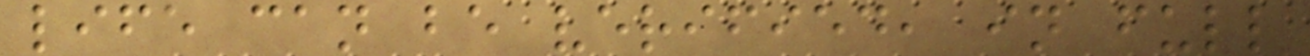life can be verified, in full
